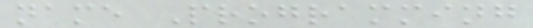name Programming
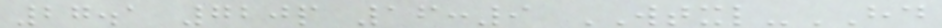27.1 720p 16:9 WTXL-HD
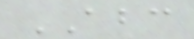ABC
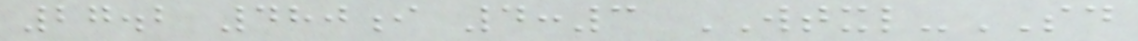27.2 480i 4:3 WTXL-SD
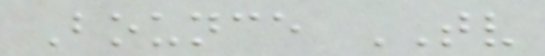Bounce TV
